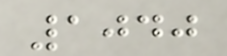1040
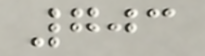703
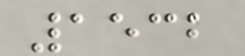1532
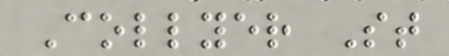Collyer St
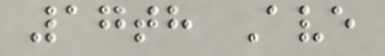17th Ave
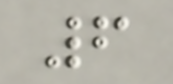6
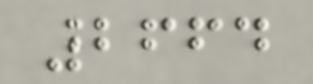2664
